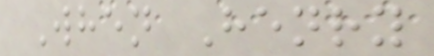When Henry
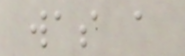was a
